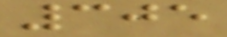305
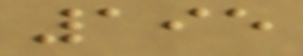195
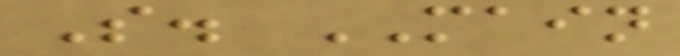S. MAIN
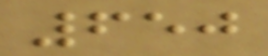650
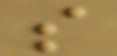s
